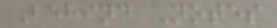Behind Notes
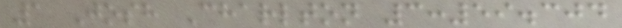1 Josh Charlton 3:59.304
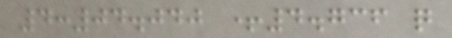4:04.040 +4.736 q
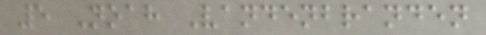5 Noah Vandenbranden
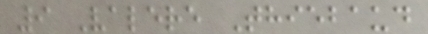9 Valere Thiebaud
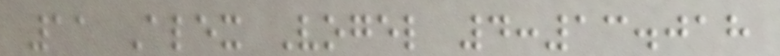11 Alex Vogel 4:13.018
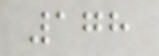178
